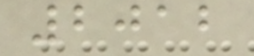2012
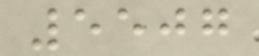5507
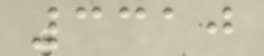3310
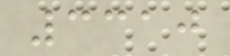3310
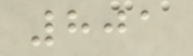801
